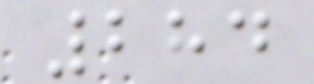284
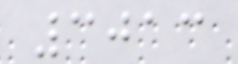3013
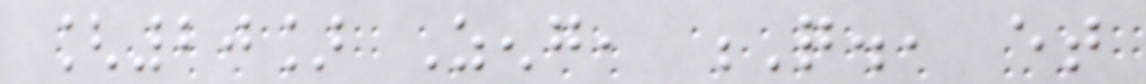[20] Zeng, Q., et
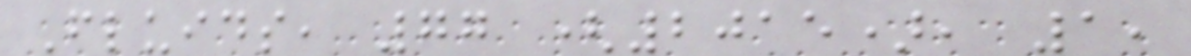Fluids, 77 (2015), 1,
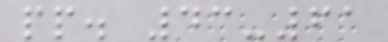pp. 43-61
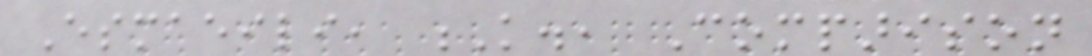Esmaeili, K., Comparison
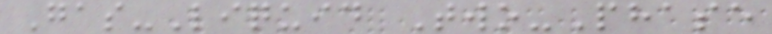Gas-Liquid Two-Phase
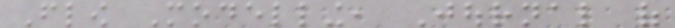Flow Modelling, Journal of
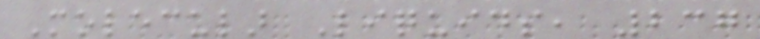Molecular Liquids, 237
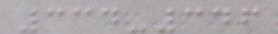334-346
